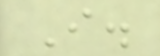I.
